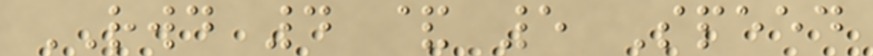RWD 4 & 5 Speed
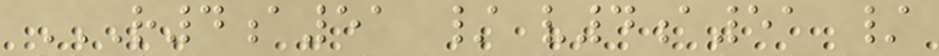R4A51 / V4A51 /
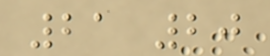21 20
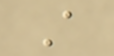A
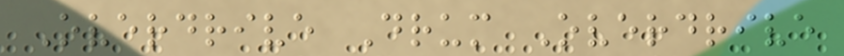Overdrive Drum Overdrive
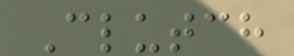Clutch
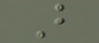B
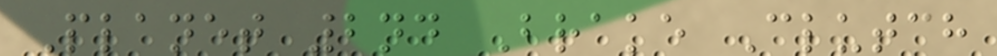Planet 2nd Brake Clutch
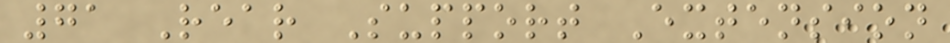71 Rear Support Extension
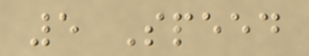5 Speed
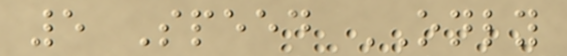5 Speed ONLY
